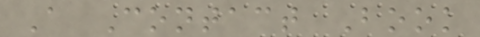A Contact Book
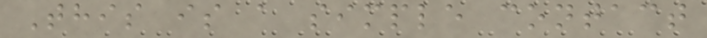This is a simple contact
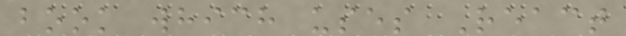book which uses React
